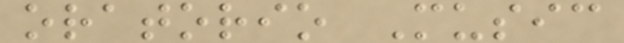oratorio Music
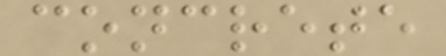concrete
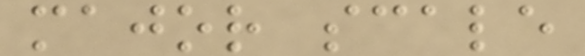major scale
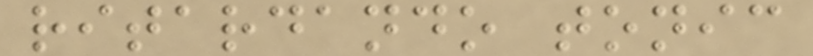ritardando tonic
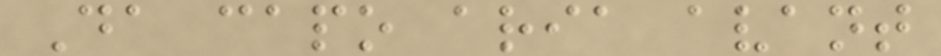Da capo aria avant
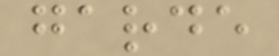garde
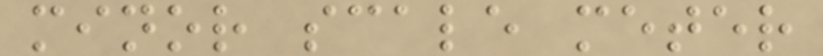minor scale meter
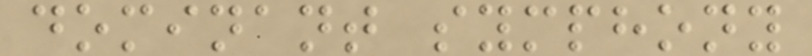dominant symphony
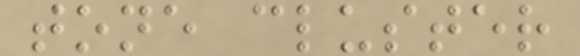tone cluster
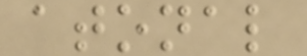atonal
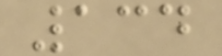134
